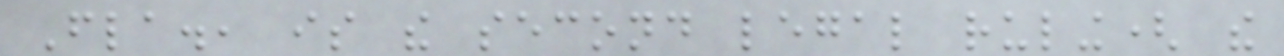Fla., is the second legal ruling( the
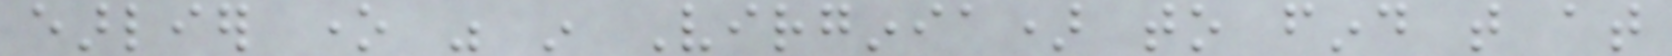earlier one was in Virginia) to find that at
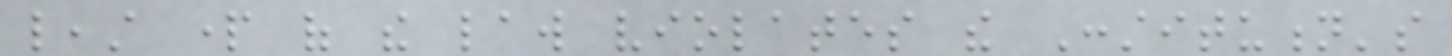least part of the law violates the Constitution's
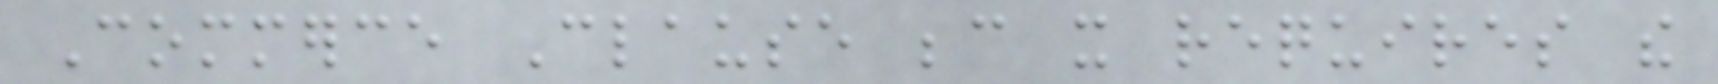Commerce Clause because it requires the
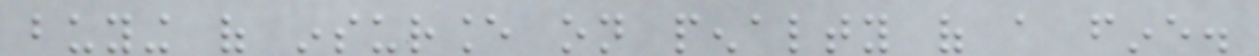buying of insurance on penalty of a fine.
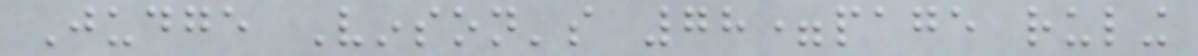Judge Vinson's 78=page ruling
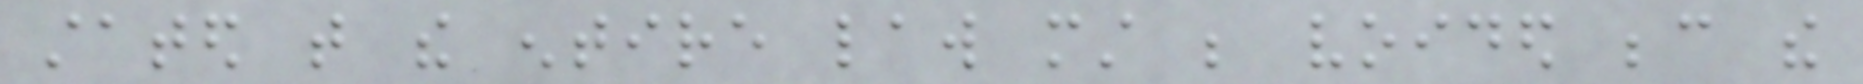stated that the entire law must be voided because the
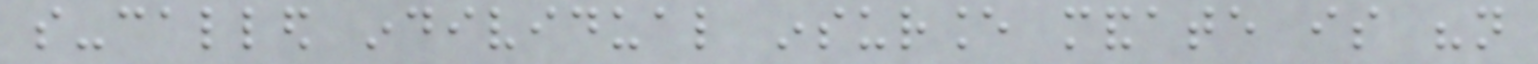so-called individual insurance mandate is "not
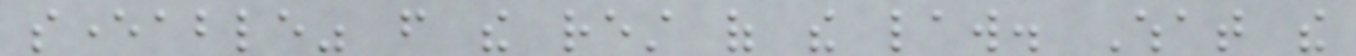severable" from the rest of the law. What the
